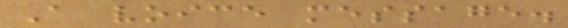A voice message.
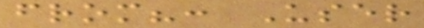from?: User
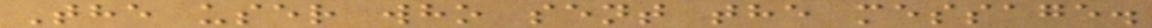The user who sent the message.
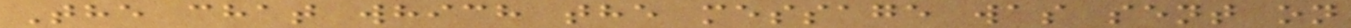The chat which the message was sent on
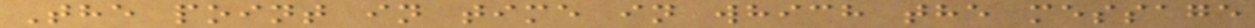The point in time in which the message
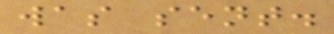was sent.
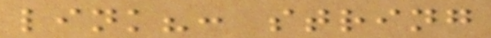link?: string
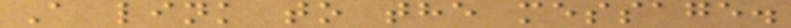A link to the message.
